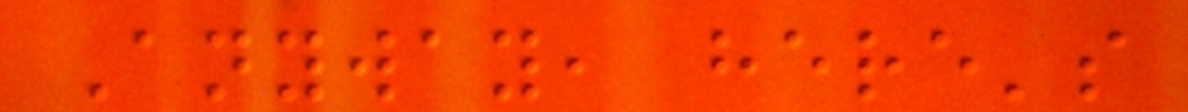Anyway, here's
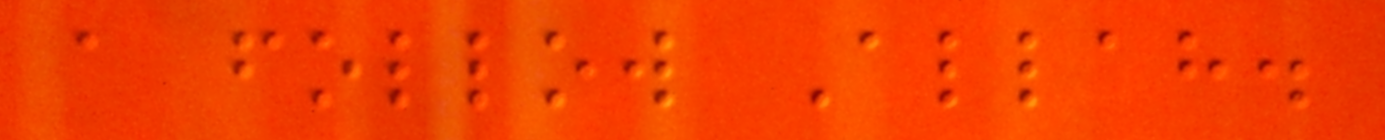a follow Allah.
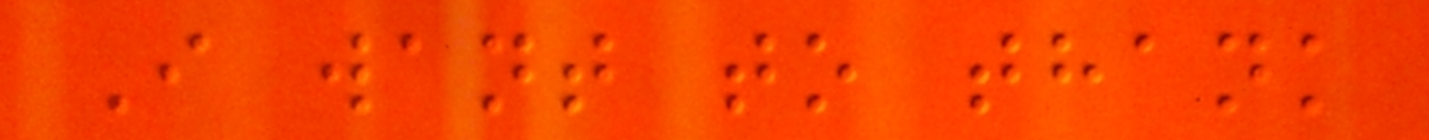I want to thank
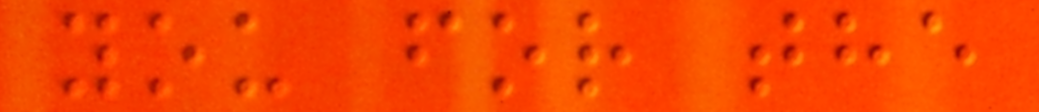you for the
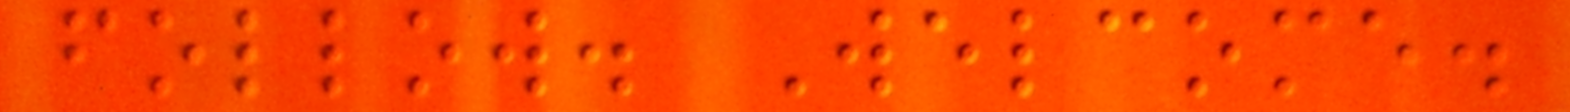follow. Welcome.
